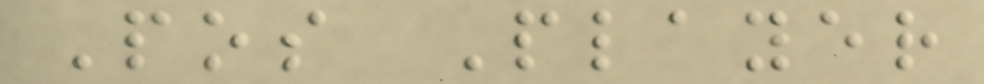Pos Player
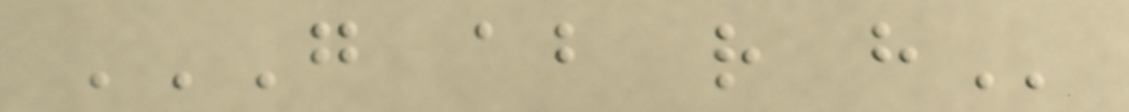G AB R H
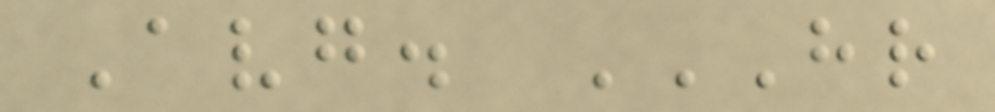Avg. HR
